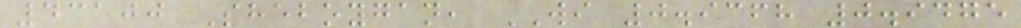43100 Sheboygan, WI 0.9368 0.9475
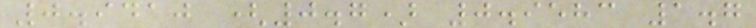0.9410 (0.7) 0.9583 1.7
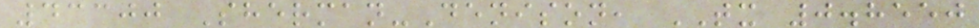43300 Sherman-Denison, TX 0.8550
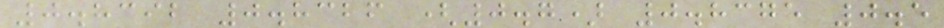0.8392 0.8326 (0.7) 0.8375 0.5
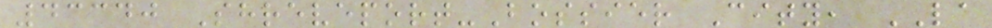43340 Shreveport-Bossier City, LA
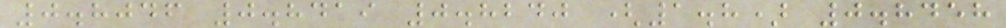0.8046 0.8419 0.8240 (1.8) 0.8458
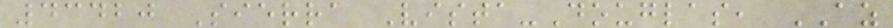43420 Sierra Vista-Douglas, AZ
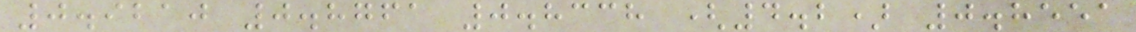0.9210 0.8761 0.8338 (4.2) 0.8551
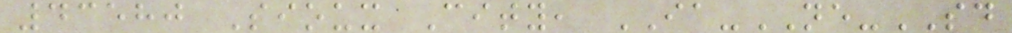43580 Sioux City, IA-NE-SD
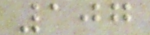107
